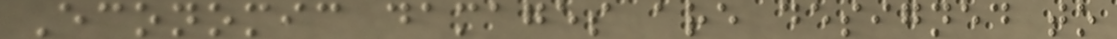Economic damages are designed to
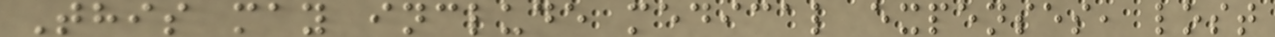This may include medical expenses, lost
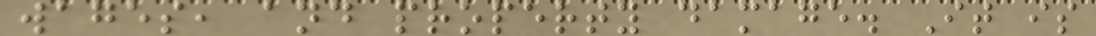wages, and property damage. It is
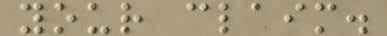your claim.
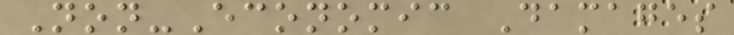Non-Economic Damages
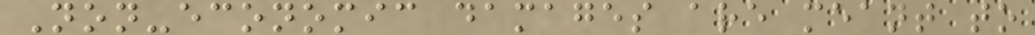Non-economic damages are meant to
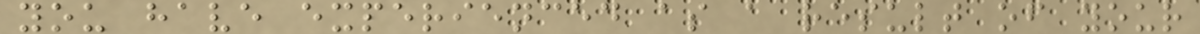you have experienced as a result of your
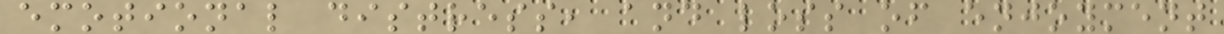emotional distress, and loss of enjoyment
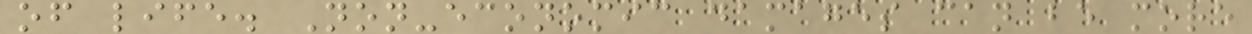of life. Non-economic damages can be more
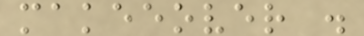makeeover .
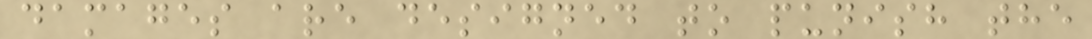damages are designed to punish the
